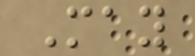May
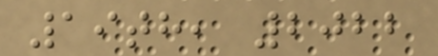19th, 2022
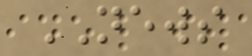NEWS
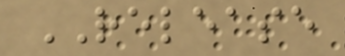RELEASE
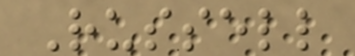Russell
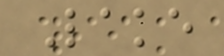Lake
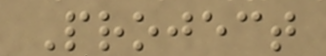Project
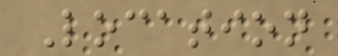Location
